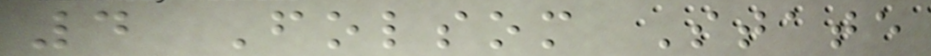4 Folsom State
